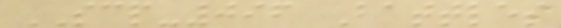SCP-096 Battles
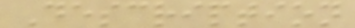Description
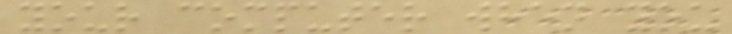your computer when you
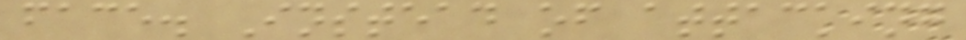face. Instead of attacking
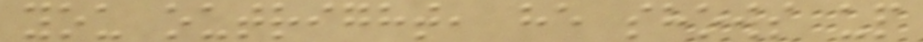you outright, he shows up
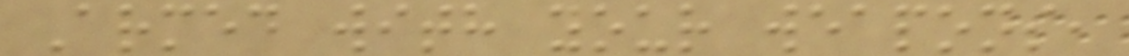Armed with your weapons,
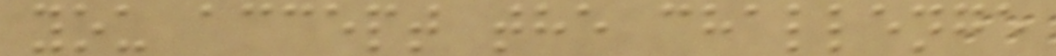you accept the challenge
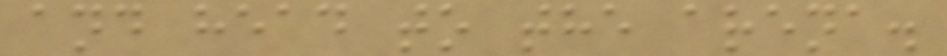and head to the arena.
